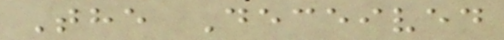The Deceived
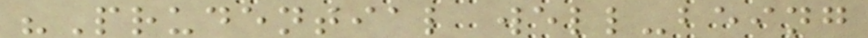"Prudential well-being
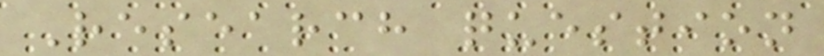Research question
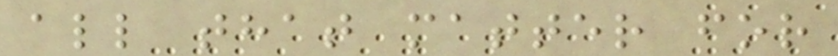all that matter for
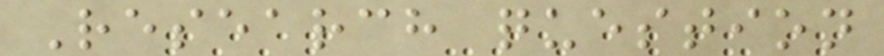Research question
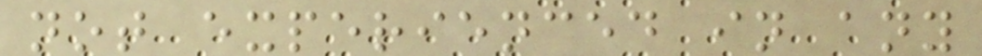not experienced in any
